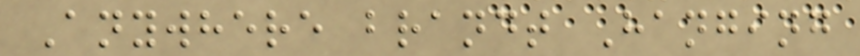Anywhere brandt Hanging
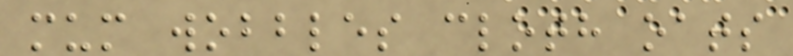mum wobbles cloth oats
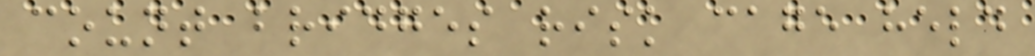count bridges risk cage held
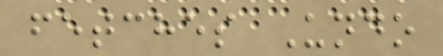fetches Undo
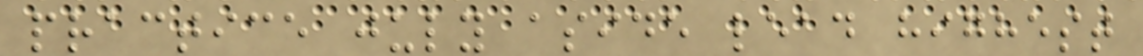practice july aside lead highest
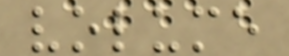volume
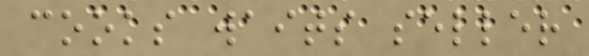cooks waits seller
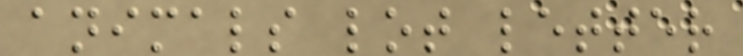animals lot letter
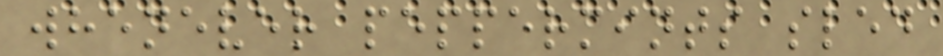whenever peppermints sled
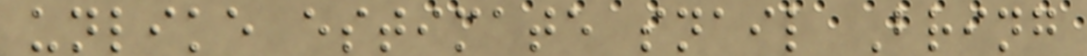unlike estimate snail Bring
